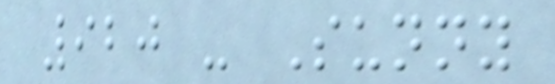920 - Sunny
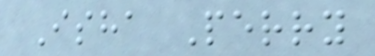Isha Perry
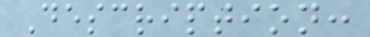Description:
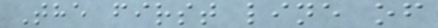The first line of
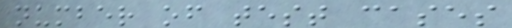number of test cases
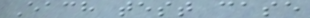Each test case
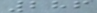286
